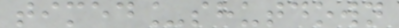timed_shutdown
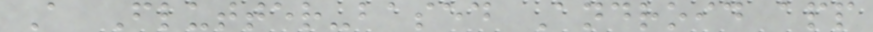A Flutter-based Android app
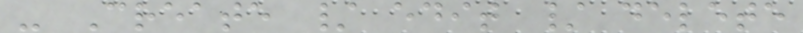- Create / edit / delete
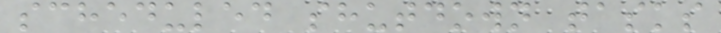scheduled shutdown tasks
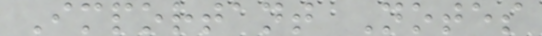Important Notes
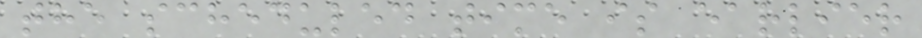the scheduled time is earlier
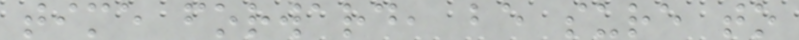time forward, be sure to
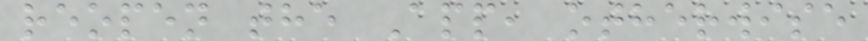reopen the App, otherwise
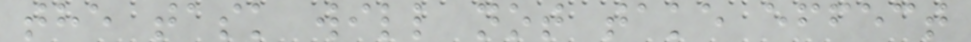the task will not take effect
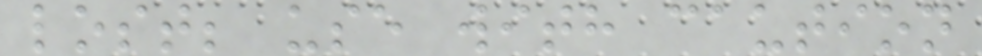lost; use with caution
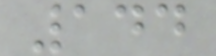144
